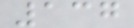137
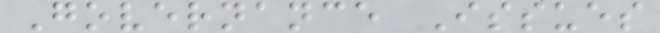Governance Issues
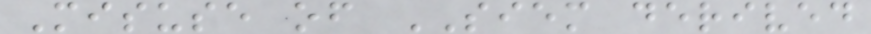Misuse of SIEM derived
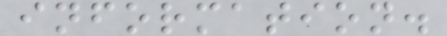information.
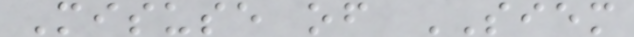Misuse of SIEM
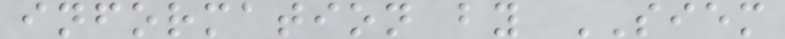information by SIEM
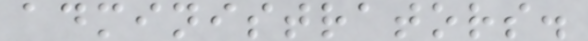administrators.
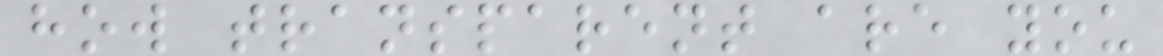how transparent are you
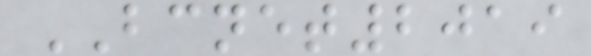BCNET2019
